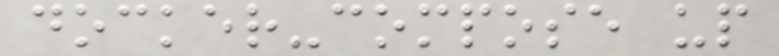docker-compose up
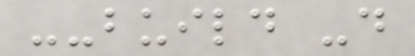--build -d
